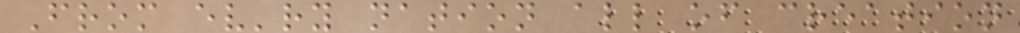From ev'ry nation all of creation
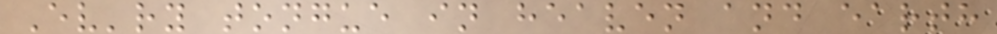Ev'ry tongue in heaven and earth
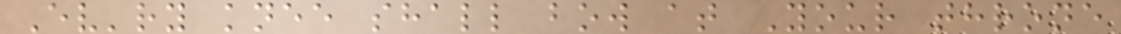Ev'ry knee shall bow at Your throne
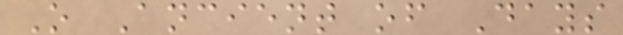O Ancient of Days
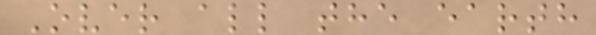Over all the earth
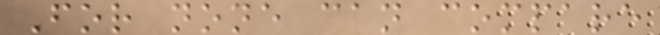For none can compare
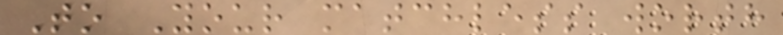To Your matchless worth
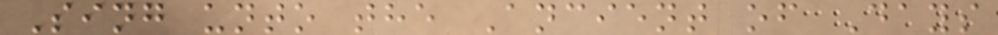Sing unto the Ancient of Days
